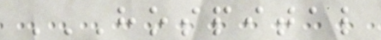HOSPITAL
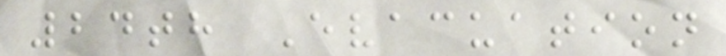24th Evacuation
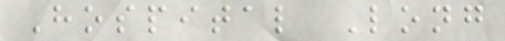Hospital Long
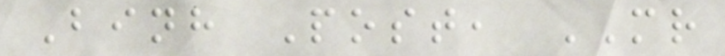Binh Post, MR
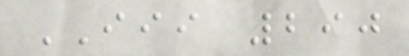III 290
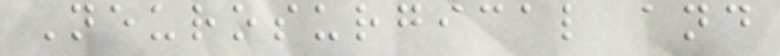Neurosurgical and
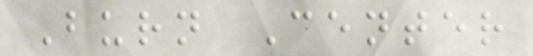Burn Center
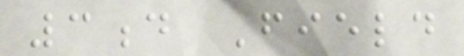3d Field
